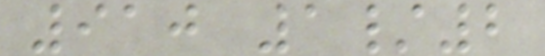910 1/2
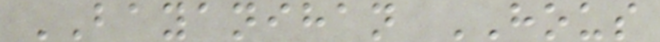BAYANIHAN HOUS
